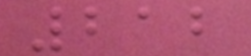212
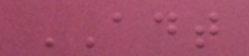ADT
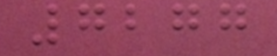7277
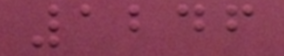1246
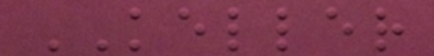KELLER
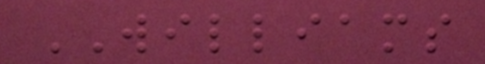WILLIAMS
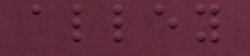alley
